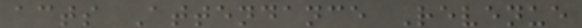acts Attendance Revenue
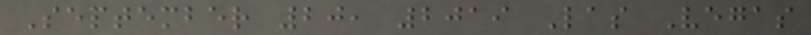September 20, 2019 Las Vegas
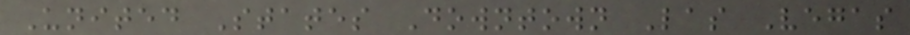United States Downtown Las Vegas
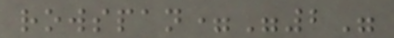rowspan="2"
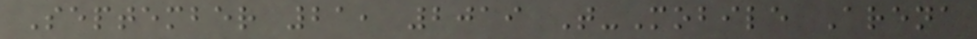September 21, 2019 T-Mobile Arena
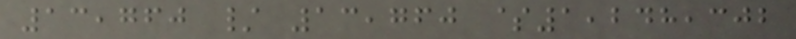13,760 / 13,760 $1,248,302
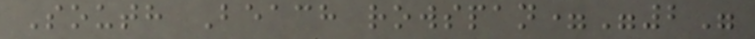South Beach rowspan="2"
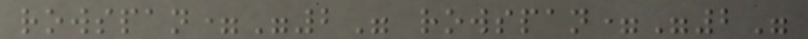rowspan="2" rowspan="2"
